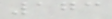173
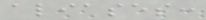aliases:
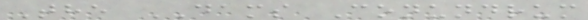The DAMS Conundrum
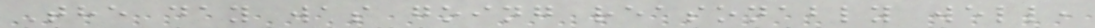The day was going reasonably well,
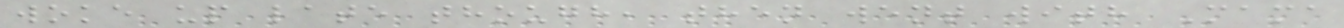woke up late though, then went with Mama
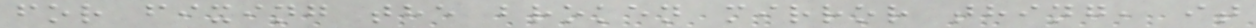for fixing the broken mirror thing, it
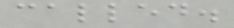called.
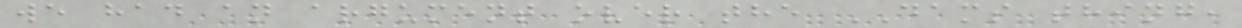we had an argument over the DAMS thing,
